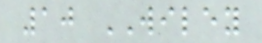10 WILEY
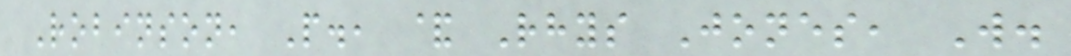Robinson, P., & Rhys Jones, W.
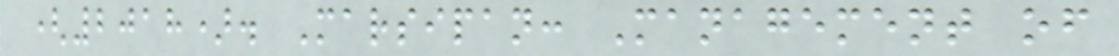(2018). Marsipan: Management of
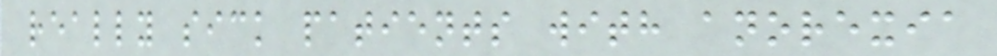really sick patients with anorexia
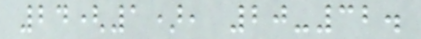24(1), 20-32.
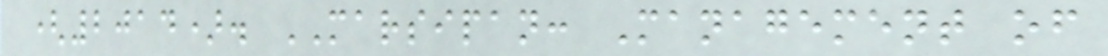(2014). MARSIPAN: Management of
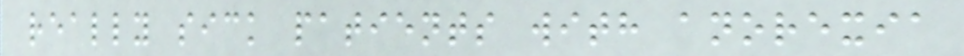really sick patients with anorexia
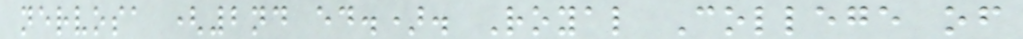nervosa (2nd ed.). Royal College of
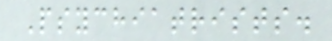Psychiatrists.
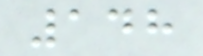148
